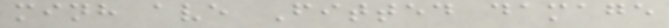minh ave Fitted damage
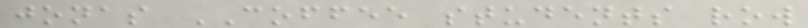jonas COFFEE students row
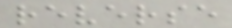reverse
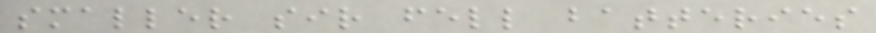smaller sir fell batteries
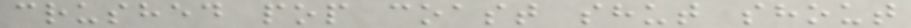crushed pop coast shut shout
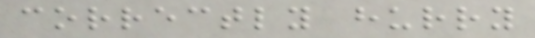correctly hurry
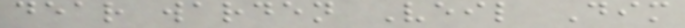dear warden Veil Dim
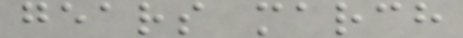gears march
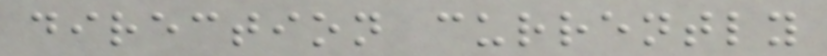direction currently
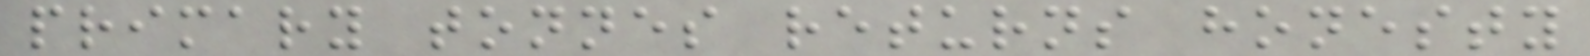primary tonnes returns honesty
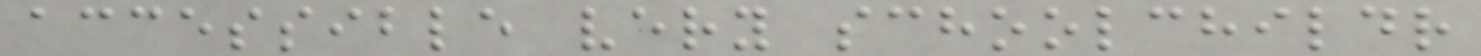accessible very schoolchildr
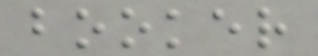booker
